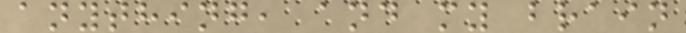anything, and my brain
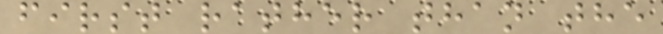first rather than the
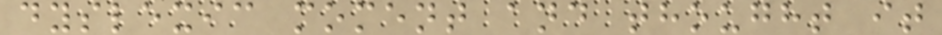dyslexic moment and thought it
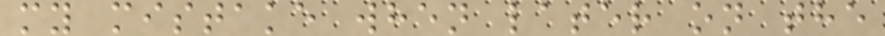my mistake when later on the
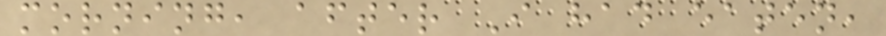morning, after I had eaten,
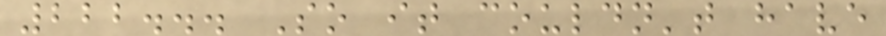222... So it couldn't have
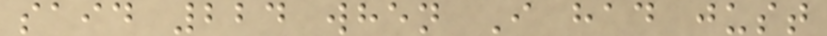said 224 when I had just
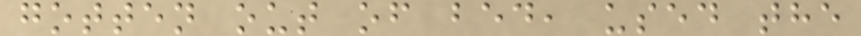gotten out of bed, used the
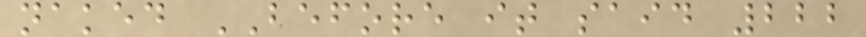naked BEFORE it said 222
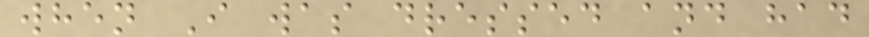when I was dressed and had
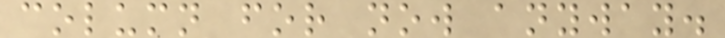column for now anyway.
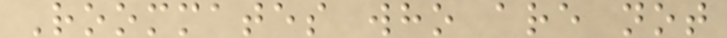Roommates who are not
